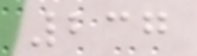237
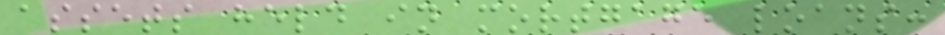assets held in mortgage loans:
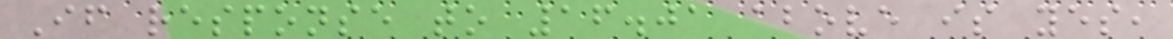If response to 16.01 above is yes,
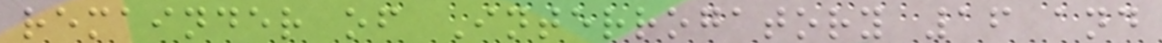remainder of Interrogatory 16 and
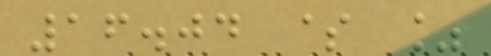16.04 $ %
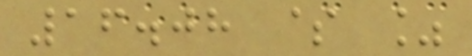16.08 $ %
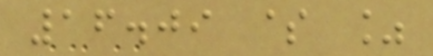16.09 $ %
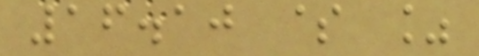16.10 $ %
